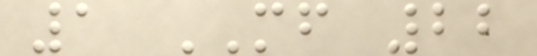1 MF 22
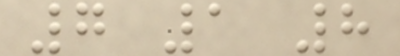7 1 8
